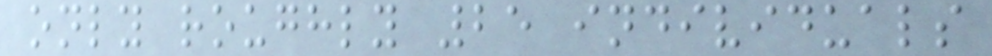only roughly 25 individuals
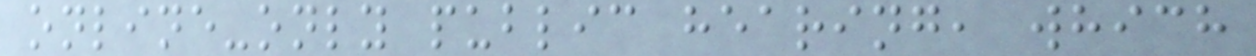online-only public hearing, which
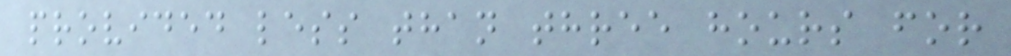provided less than three hours for
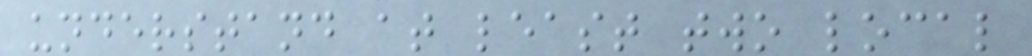understand at least two local
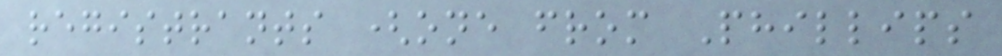registrants (one from Phillips
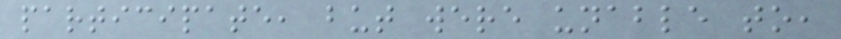participate, but were unable to,
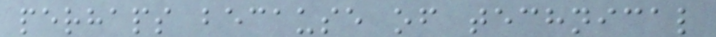perhaps because of technical
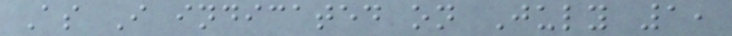As I indicated on July 1,
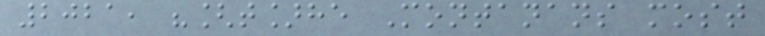2021, "[t]he Montanans most
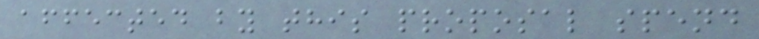affected by this proposal spend
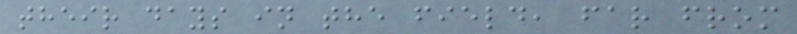their days in the field, far from
